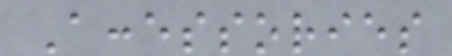Accessories
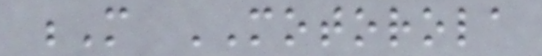M MOTOROLA
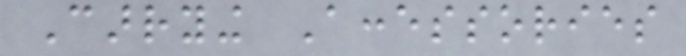Carrying Accessories
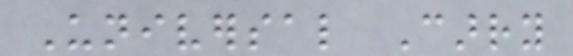Universal Carry
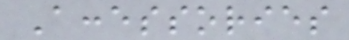Accessories
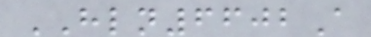HLN6602A
